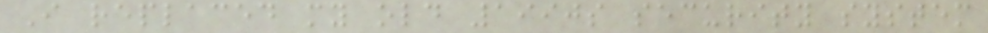I replaced my old 1990s security system
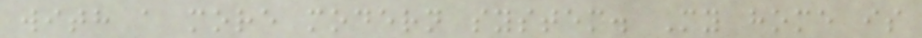with a more modern system. My home is
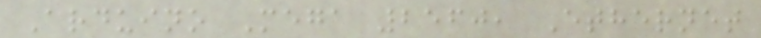Arduino Mega 2560, Ethernet
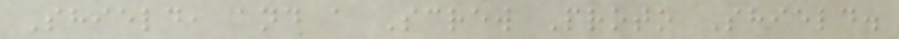Shield, and a Screw Proto Shield.
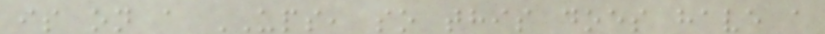is on a UPS, so this does have a
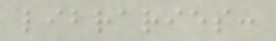libraries:
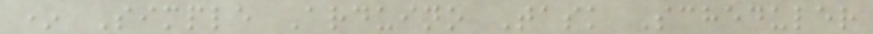* Simple Arduino Task Scheduler
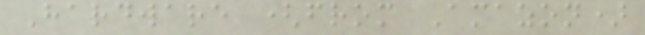Hardware (from Amazon)
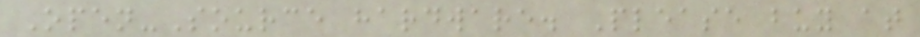Open-Source hardware. Please buy at
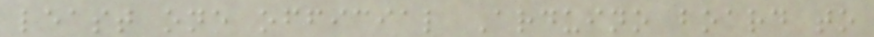least one official Arduino board to
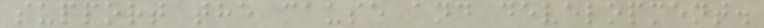support the cause and development.
